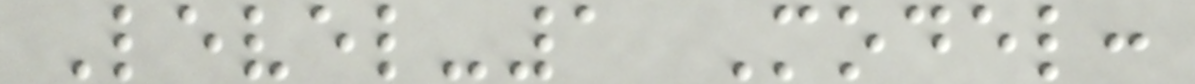Level-1 Model:
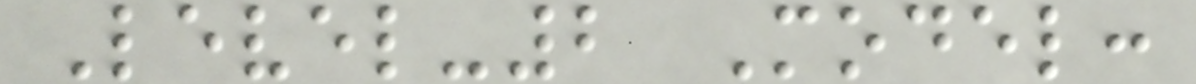Level-2 Model:
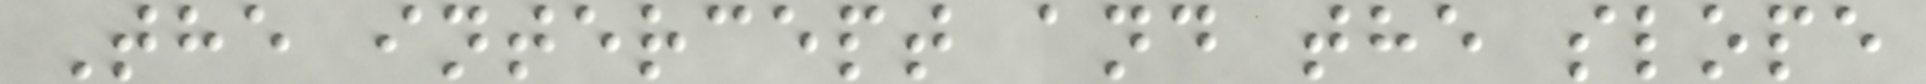The intercept and the slope
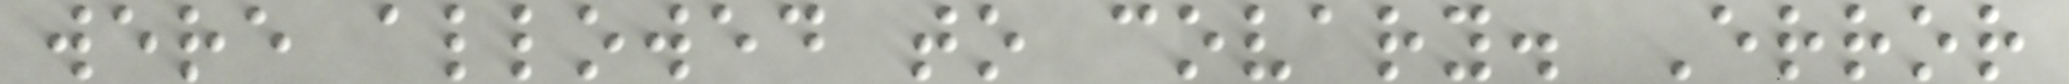were allowed to covary. Error
